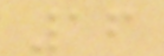16
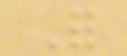For
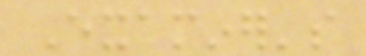Examiner's
